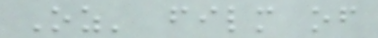Oz' film of
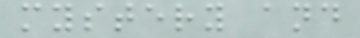mystery and
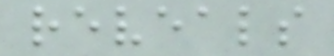reveals
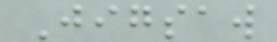Jigsaw
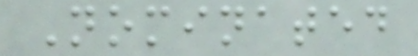Nominated
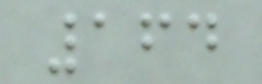164
